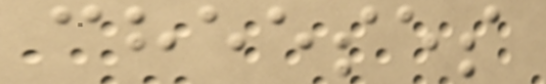cheeses
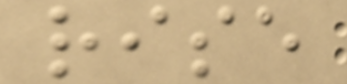rise
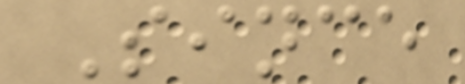Since
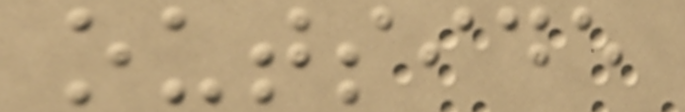outside
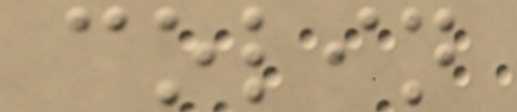colin
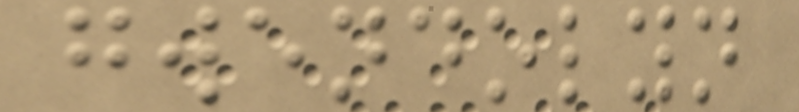gwendolyn
